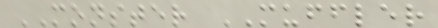MONSTER MUFFLER
